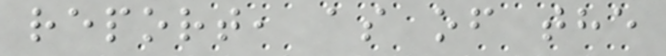report, as of the
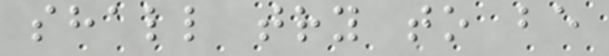shall try to be
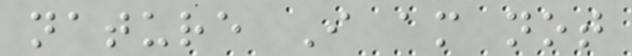nature I am not
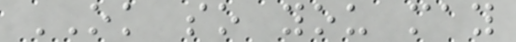OK so you may
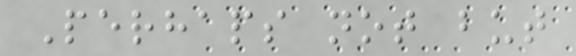Perhaps not but
